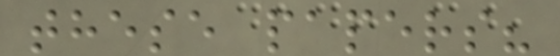these papers?
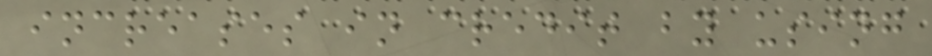increases in credit by using
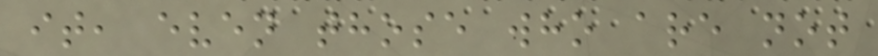it, even those who are not
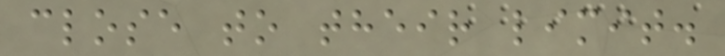close to their limit.
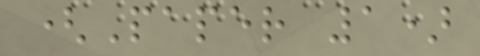(Paper 1)
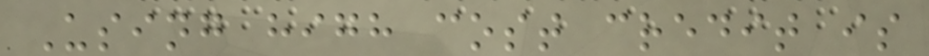Using high cost credit is
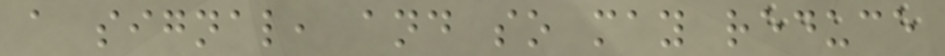a signal, and so may reduce
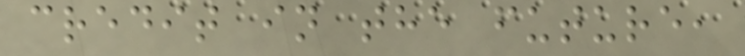credit in the future,
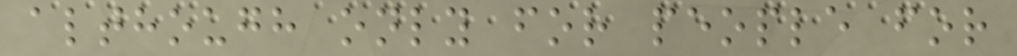although only for people for
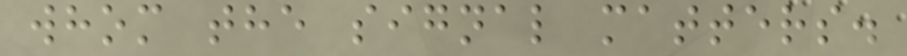whom the signal matters.
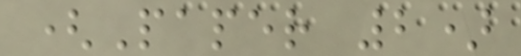(Paper 2)
